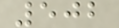502
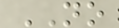NO
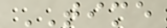TIME
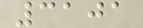3101
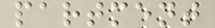partment
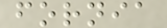fornia
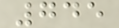745
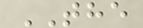THE
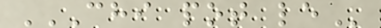CHI POT LE
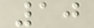10
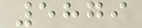5879
